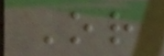Or
